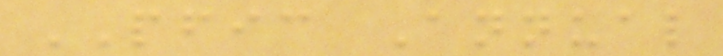PFIC Annual
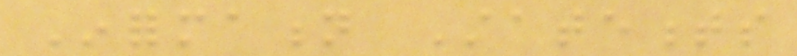Information Statements
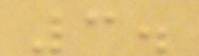3.
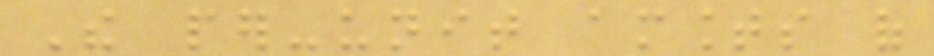The per-unit amounts of
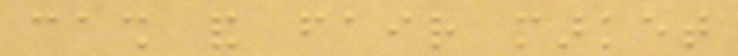cash and fair market
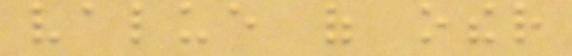value of other
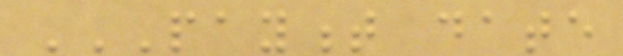PAYMENT DATE
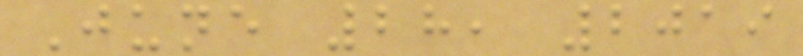June 28, 2019
